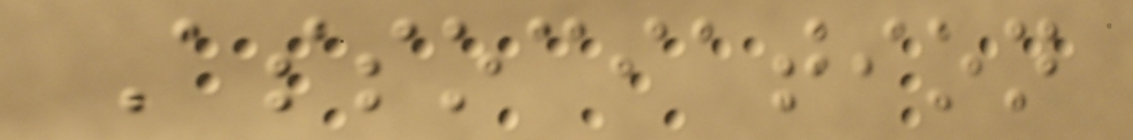Association
